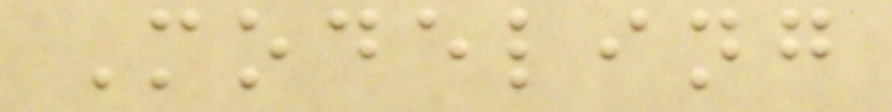Modeling
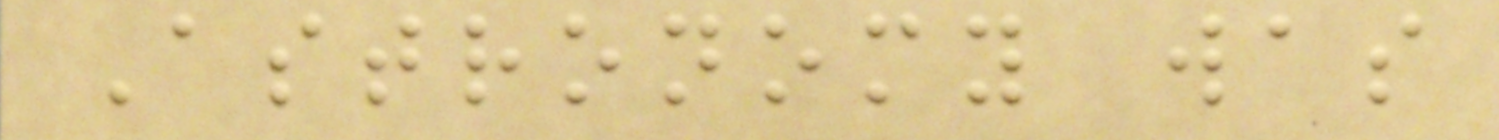Astronomy was
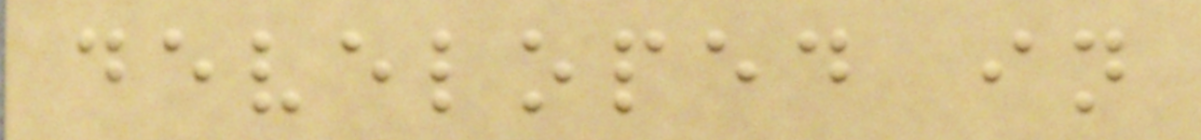developed in
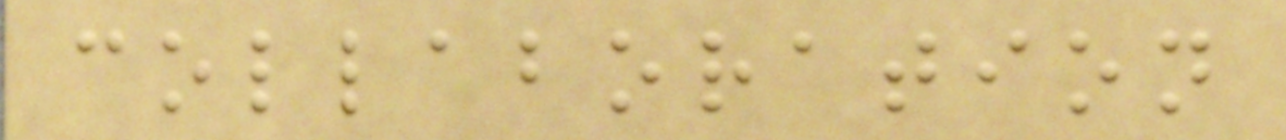collaboration
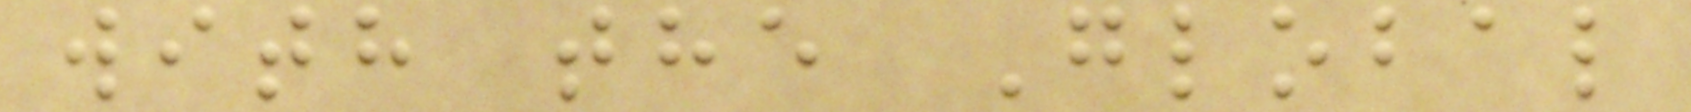with the Global
